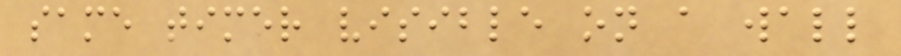same timer visible on a wall
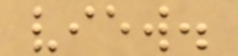view.
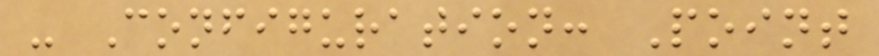- Configuration: Point
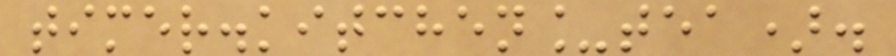timer.kitchen_tea).
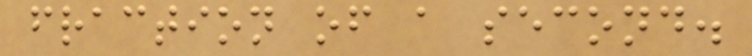fraction of a second.
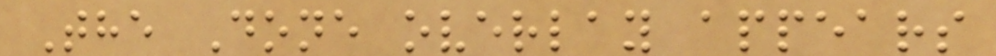The Done overlay appears
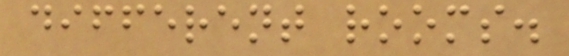different rooms.
